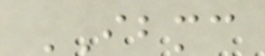IBMC
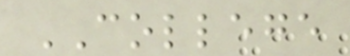COLLEGE
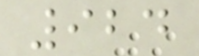924
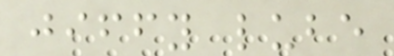jiffy lube
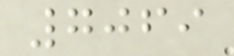7069
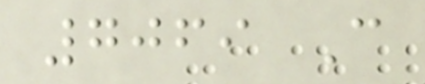7069 C
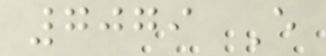7079 E
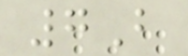7B
